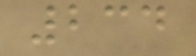234
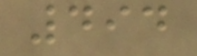494
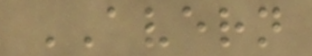AVERN
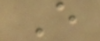E
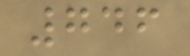746
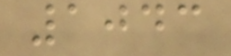1043
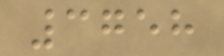3758
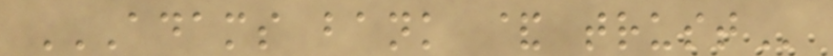ADAMS BANK & TRUST
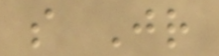s Jr
